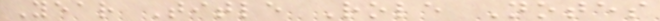Year Title Role Notes
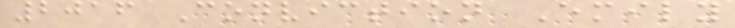2016 Conviction Emily
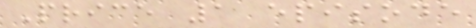Price 1 episode
